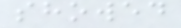showed
